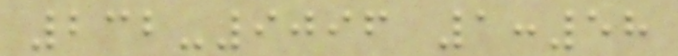232-9096 1:58
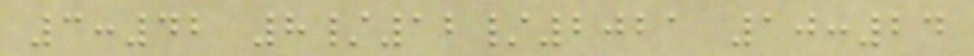3:42 8/12/2021 10:24
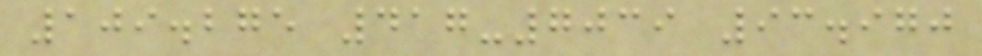109.275 417-7039 93.970
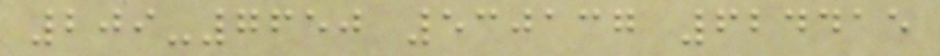209-7650 530137 624415
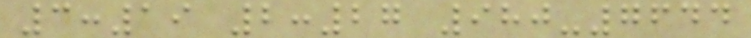3:19 2:27 980-7644
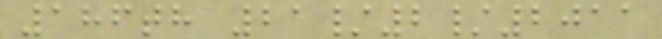186th 21/2/2011
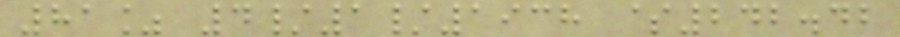81% 4/1/1938 $242.42
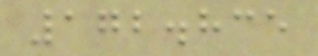172.835
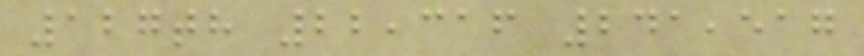127th 22,316 241,517
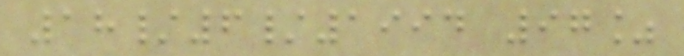18/6/1994 97%
